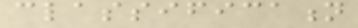classification
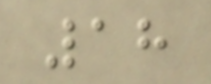18
